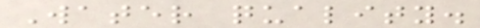Water quality.
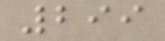299
